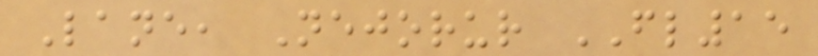Lane, Nejorur FL15
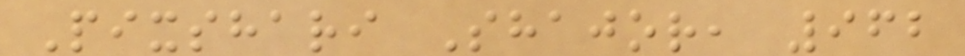Pixshari Shajor, 962
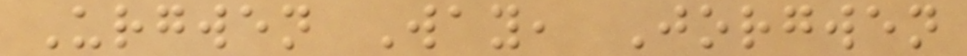Urgwen Way, Jorgwen
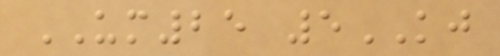UM25 5KJ
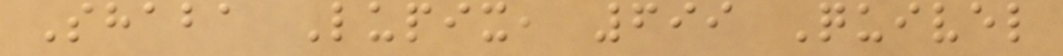Shaba Lupix, 699 Quivel
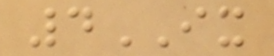4IX
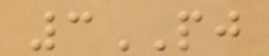3PJ
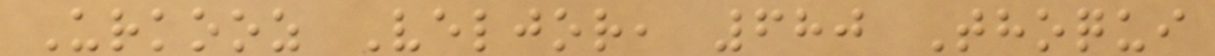Urkooz Veljor, 680 Thoqui
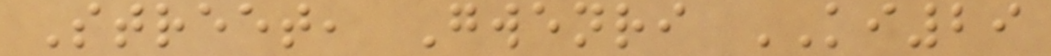Street, Gwenri KI29
